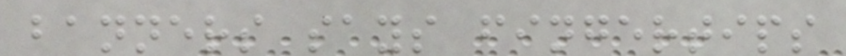banners says fingertips
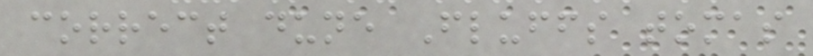correct dune Fluffs tomas
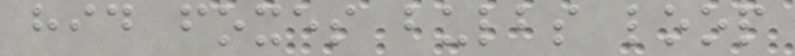hid foxes bulbs loop
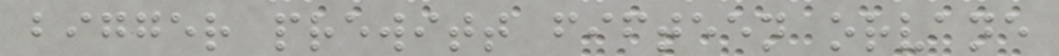bigger prewitt fifteen orvane
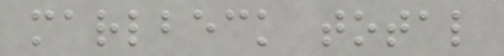marlbeck total
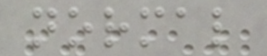normal
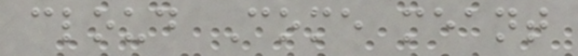cloud Come meant
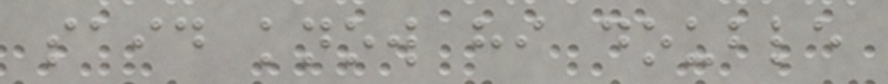said know hi double
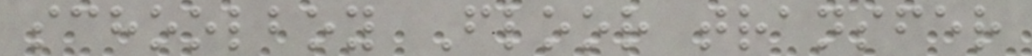schoolboy Floor transfer
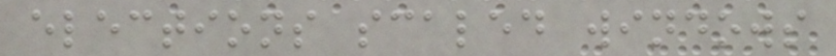elections scaled windows
